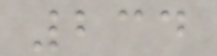234
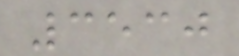3530
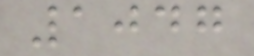1047
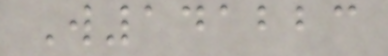W141223
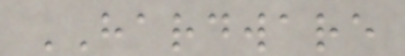HARDWARE
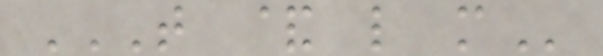T & L M
